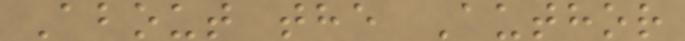About the Author
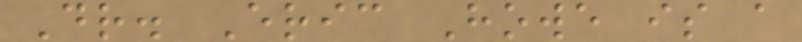Dr. Eric Howe is a
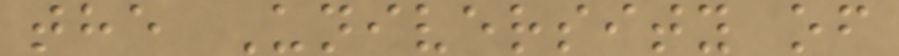the University of
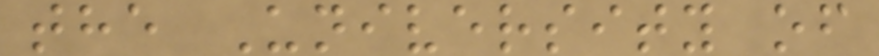the University of
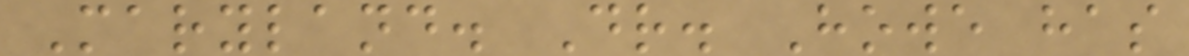Maryland. Dr. Howe has
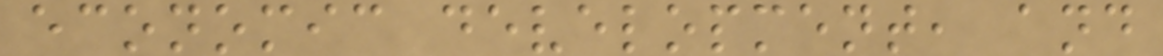economic development, and
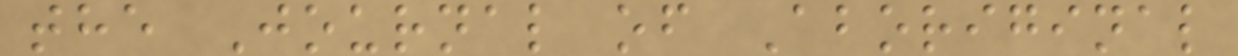the Journal of Aboriginal
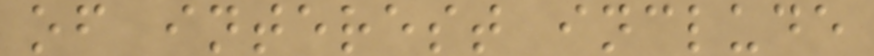of interest include
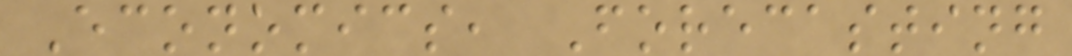Economics, Forecasting
